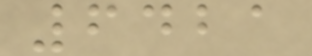6421
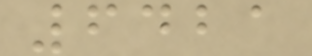6421
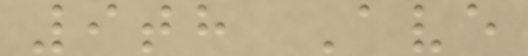9th Ave
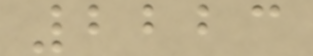2223
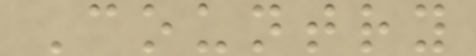Country
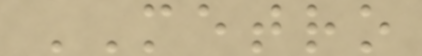METRO
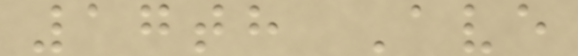17th Ave
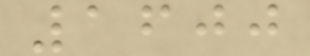1600
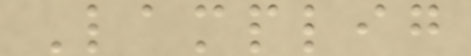Lamplig
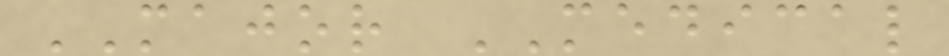MAJOR MEDICAL
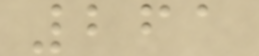261
